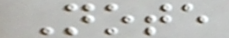Note
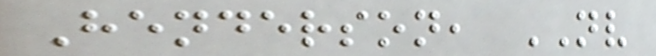Henderson, NV
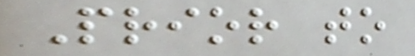Prior to
